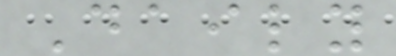Daily
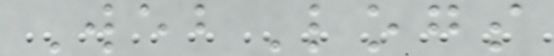WebLogs
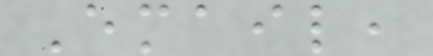Email,
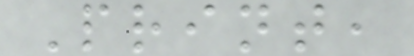Print,
